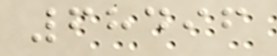68496
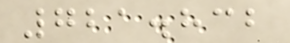721.832
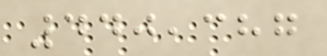440,387
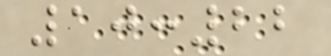10:22
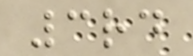3rd
